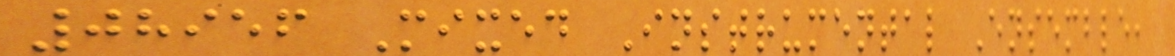08956 Mixed Instrumental Ensemble,
